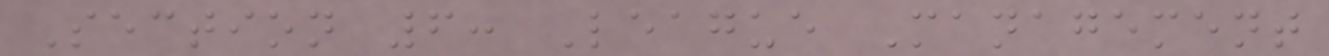Section 6: League Management
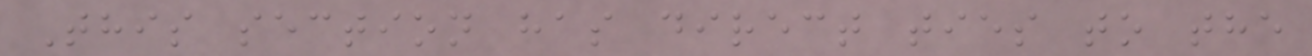This section has direct ties to the
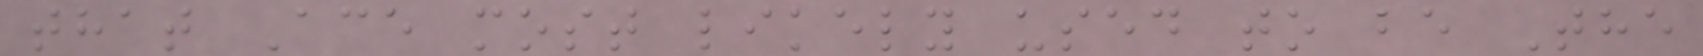that Ace most likely used to be The
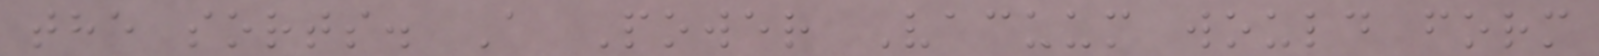the sorts. A Power Vacuum would form
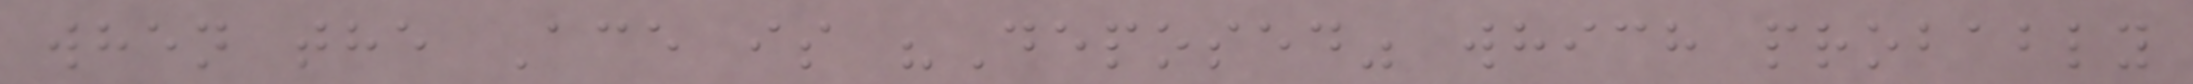when the Ace is "Deposed" which probably
